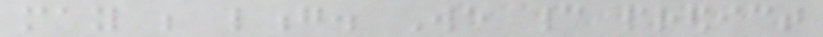may be long. We cannot predict
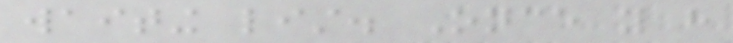waiting list. Once you have
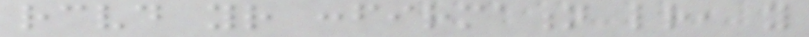received your confirmation letter, you
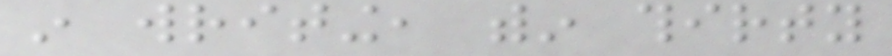in writing, within thirty
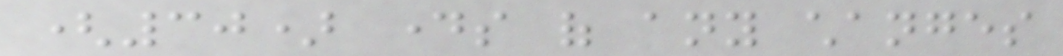(30) days of any changes
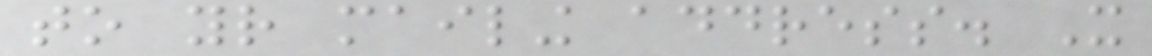to your mailing address. It
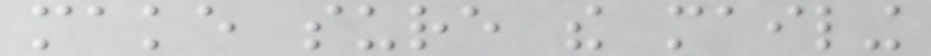make sure the mailing
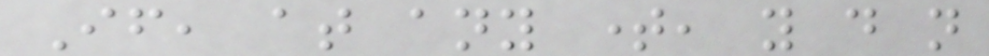If, at any time, you do not
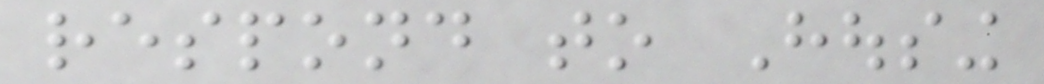respond to Housing
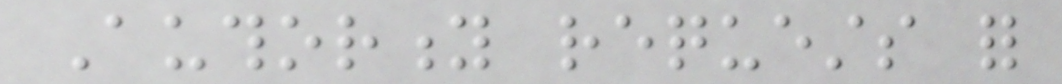Authority requests for
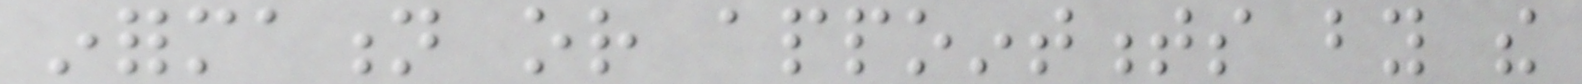information or appointments by the
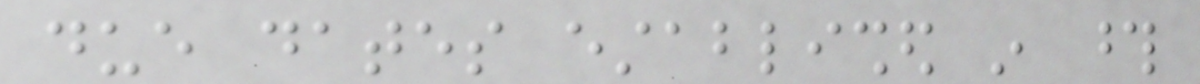due dates established in those
